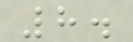8.
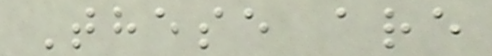These are
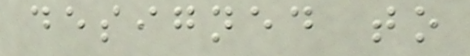designed to
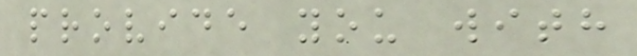provide you with
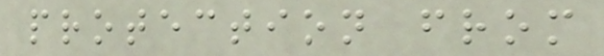protection from
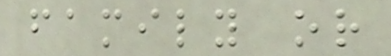family or
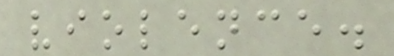violence.
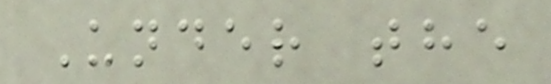Under the
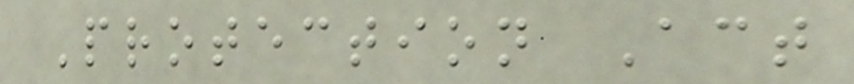Protection Act
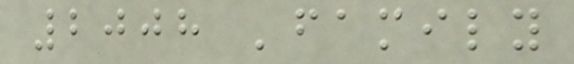2008 'family
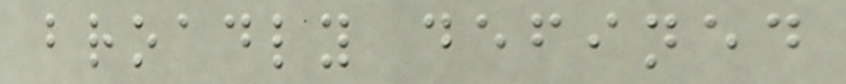broadly defined
